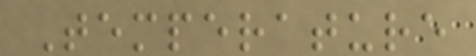Temperature
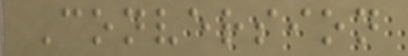Conversion
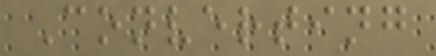Converting
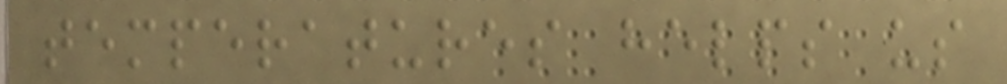temperatures helps us
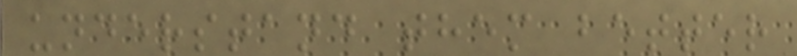understand them better
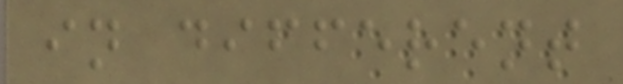in different
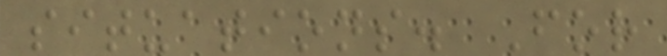situations. For
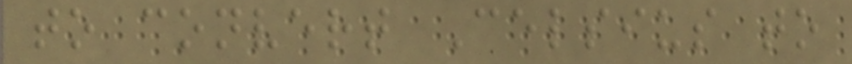to convert Celsius to
